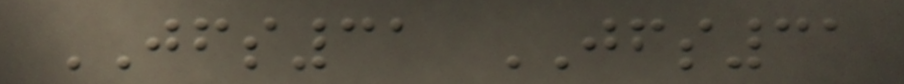JFS31 JFS31
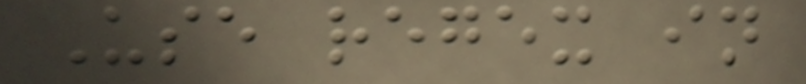Use regex in
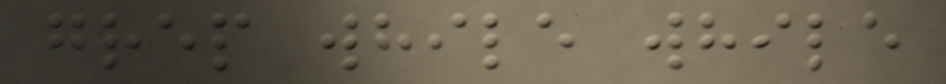grep while while
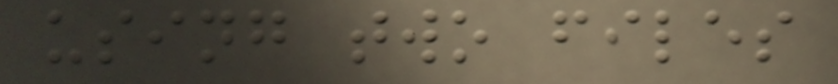using two files
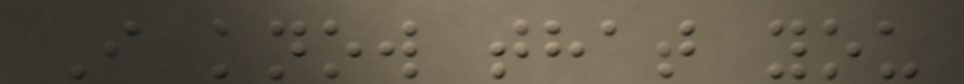I know that you
